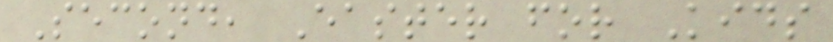Second, Easter for Kids
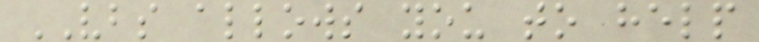VBS allows you to help
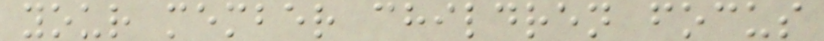your member children focus
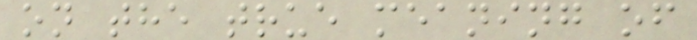on the true meaning of
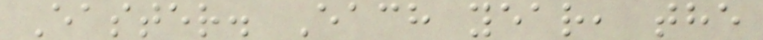Easter. Each year, the
